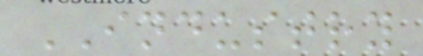INDUSTRY
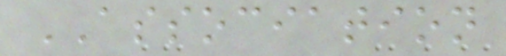ASSOCIATION
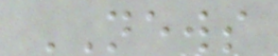NEWS
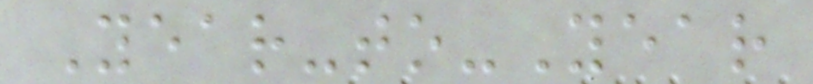Year-to-Year
